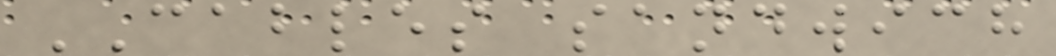CABLES sandwich
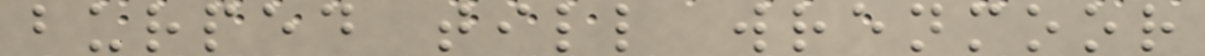burped till wrenmoor
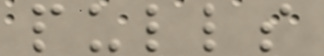pulls
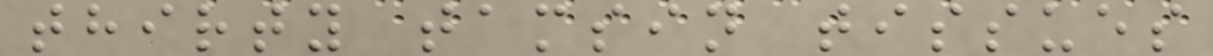thirty tamsin tissues
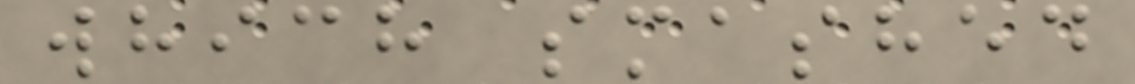which smashed
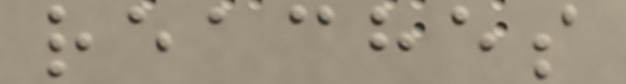reaches
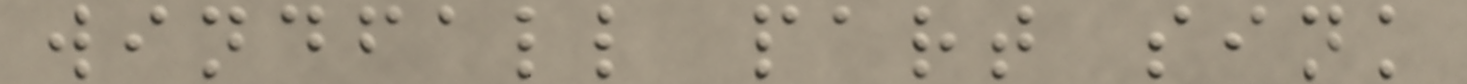windfall part sink
